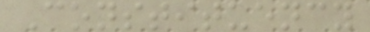Constituency
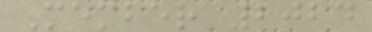Member 2024
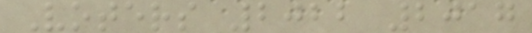Voters 2022 2017
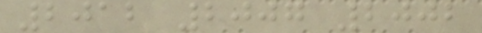2012 2007 2002
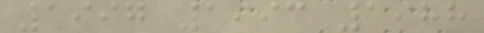1997 1993 1988
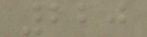220
